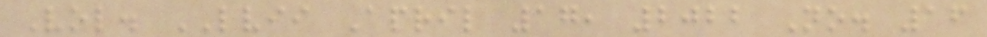Vol. LVII April 17, 2022 No. 16
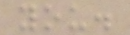you.
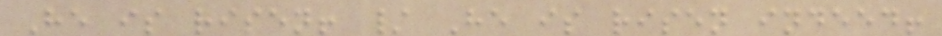He is risen! / He is risen indeed!
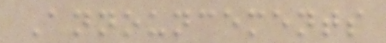Announcements
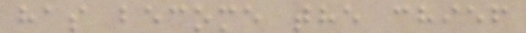has become the chief
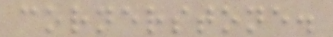cornerstone.
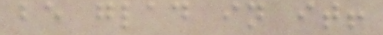be glad in it!
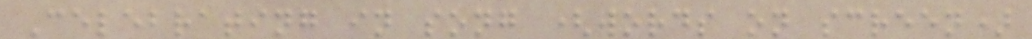Celebrating in song (words on screen)
